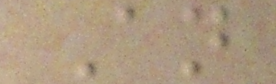An
